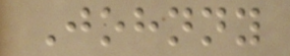Johnny
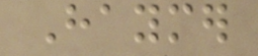Haymer
